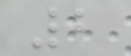2
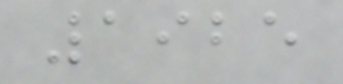1925
